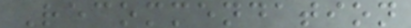Recommendation
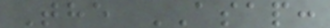The ASAP:
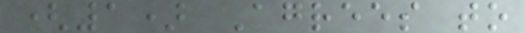(1) Agrees to
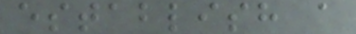establish a
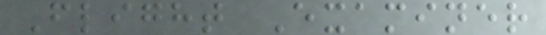Flight Examiner
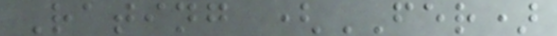Rating (FER)
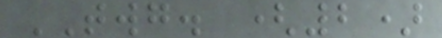TWG. (2)
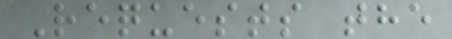Requests the
